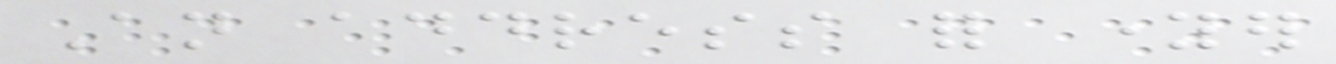An address for younger
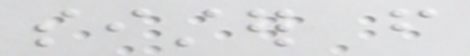sister from
